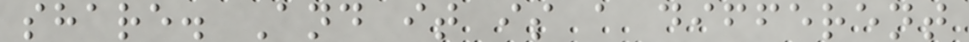share. And it is a different
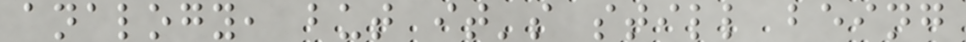analogy, but it's still being
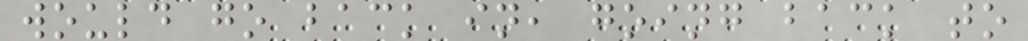would go back in, going back to
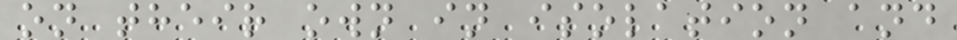on their own in isolation and
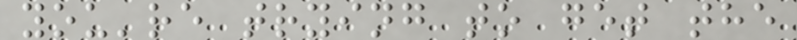you're trying to get the
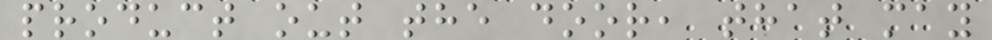product out the door, that may
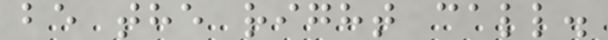be the right call.
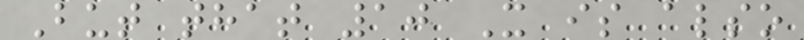But that 10 X is also
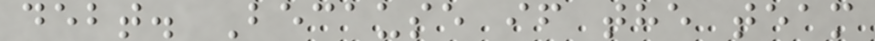debt. Because if the team
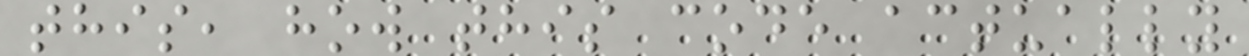this, how this code actually
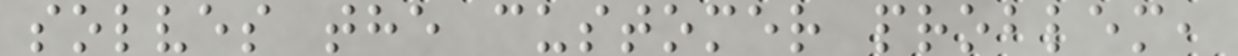solves the customer problem,
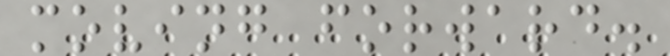moving forward.
